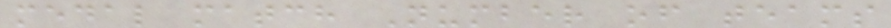medal match Number of teams
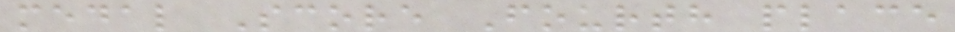medal Score Fourth place
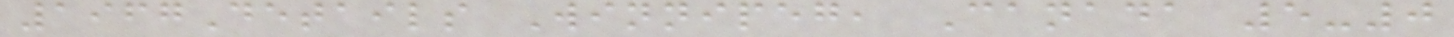1967Details Winnipeg, Canada 5-0
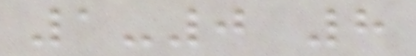1-0 8
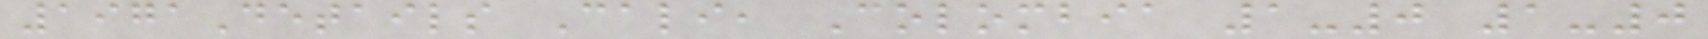1971Details Cali, Colombia 1-0 1-0
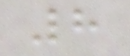8
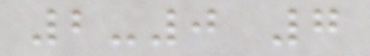2-0 7
